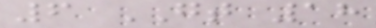6 GT 18
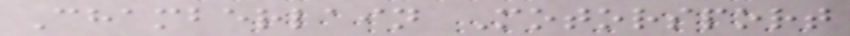Chamberlain Motorsport
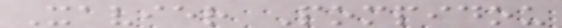Xavier Pompidou
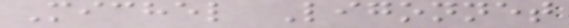Michel Ligonnet
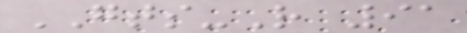GTS-R 91
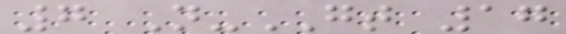7 N-GT 17
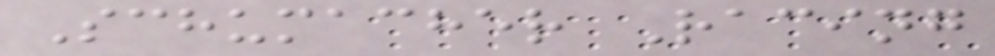Schumacher Racing
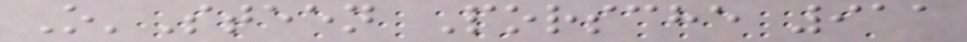O'Steen Porsche 911
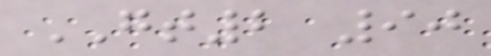GT2 90
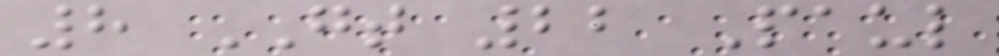8 GT 22 Paul
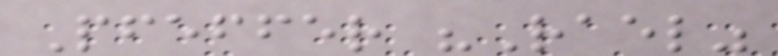Pfeffer "Rael"
